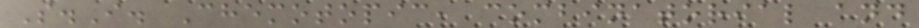S.I. Chemotopic, combinatorial and
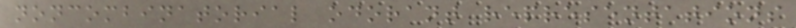noncombinatorial odorant representations
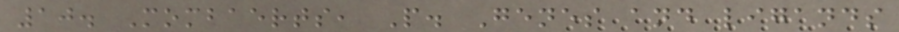10. Mombaerts, P. Genes and ligands
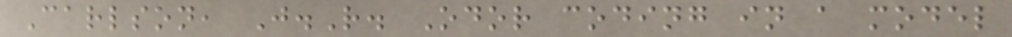Carlson, J.R. Odor coding in a model
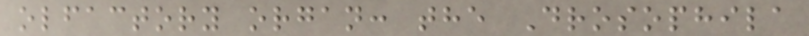olfactory organ: the Drosophila
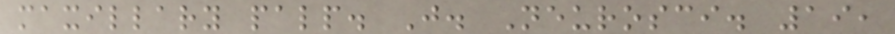maxillary palp. J. Neurosci. 19,
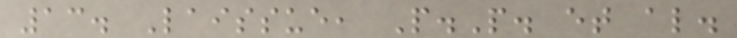13. Laissue, P.P. et al.
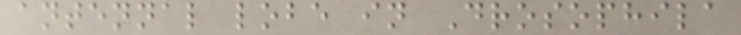antennal lobe in Drosophila
